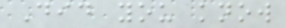Did you know
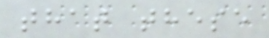that these
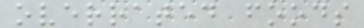overrated foods
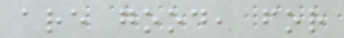are good, for
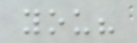you?
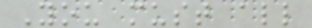You must all
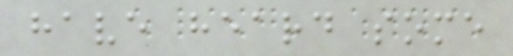have heard some
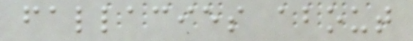fallacies about
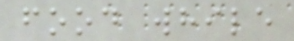food while
